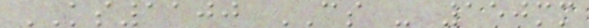KS1100 CS - 150mm
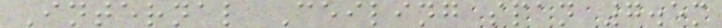Internal Ceiling span 7.5m
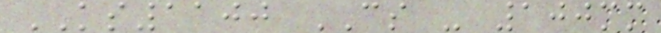KS1100 CS - 100mm
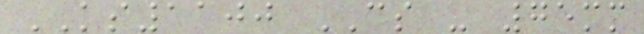KS1100 CS - 75mm
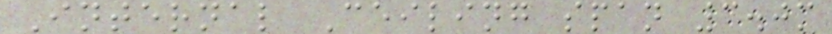Internal Ceiling span 3.0m
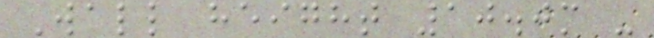Wall height 10.0m -
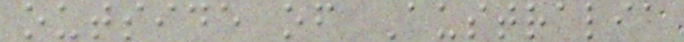outside of Australia
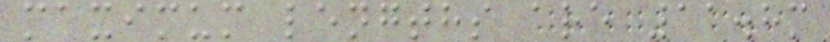maximum lengths are 11.8m
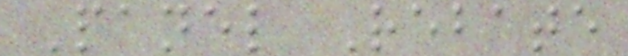Panel Rebate
